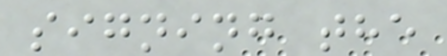signing the
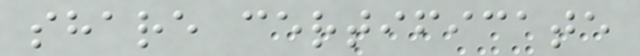share certificate
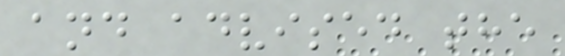and advised the
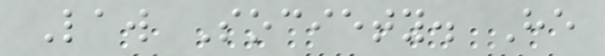Law Society. He
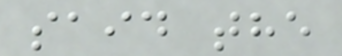said the
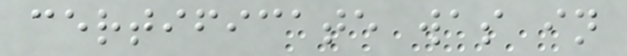certificate was in
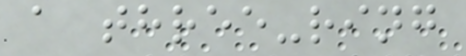a three-ring
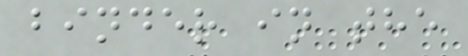binder in the
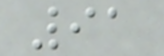91
